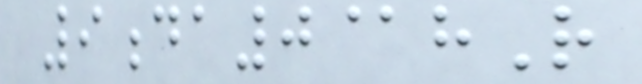9da0@hR
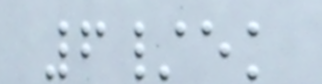6/ek
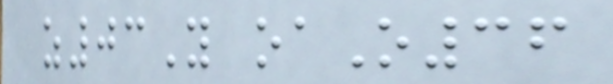z03Y oaO36
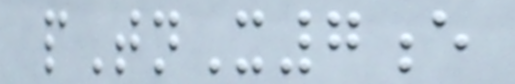pTnX7e
